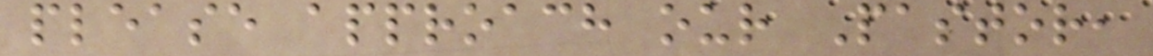please approach our Pastor,
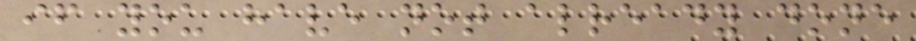if you have not already done
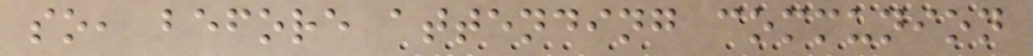so, before attending communion
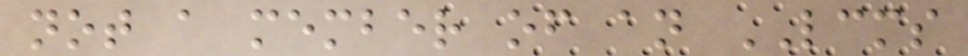not a member of an LCMS
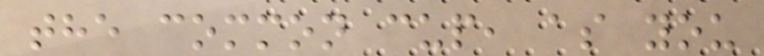the common cup, as you
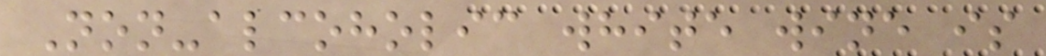Non-alcoholic white wine is
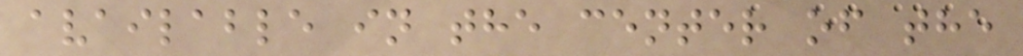available in the center of the
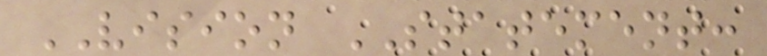VISION STATEMENT:
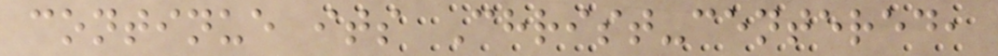continue its Christ-centered,
